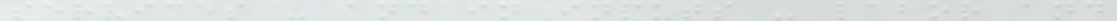services - and in inputs - labor and
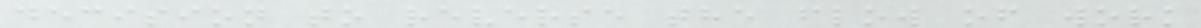decision to reverse the flow of work
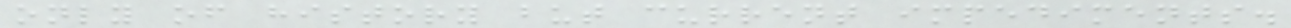only of history but current impediments.
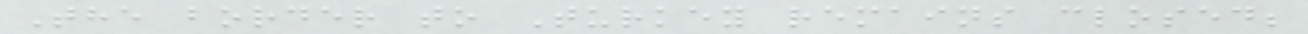The border to Turkey remains closed;
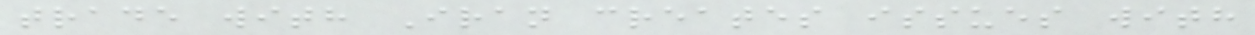trade with Iran creates issues with
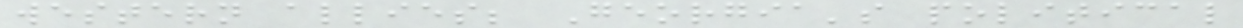western allies; Georgia's political
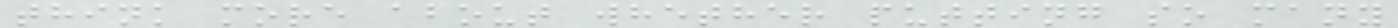think more about whether putting so many
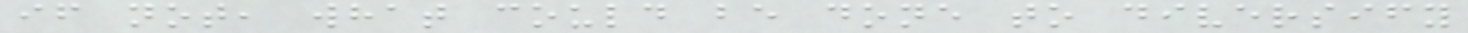if not, what could be done to diversify
